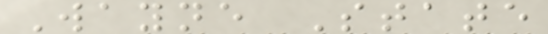Wayne State
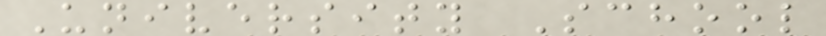University School
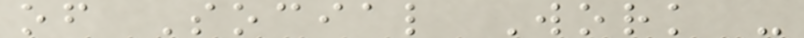of Social Work -
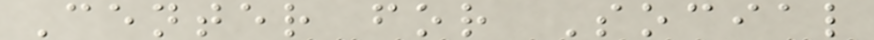Center for Social
